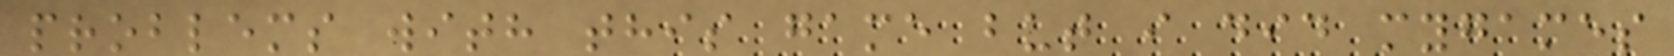problems with this game but i did mygames
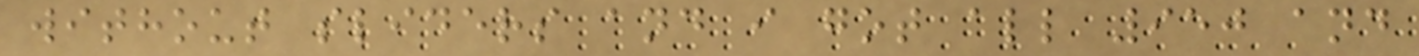without sliders and i got all 950 and
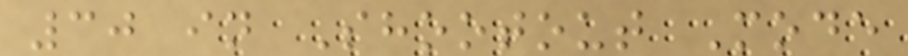30 in Shootout Mode
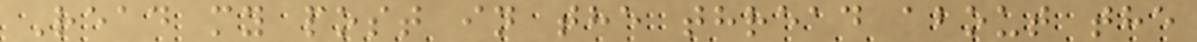Read my post in the thread about the
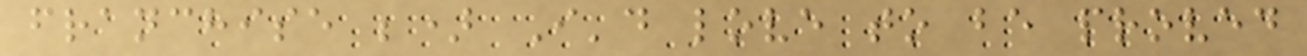franchise ;) I'd love to be proved
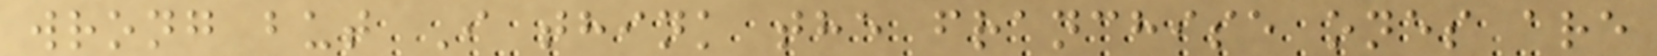wrong but I think the franchise ones are
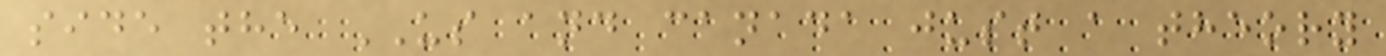side the US and canada just a theory
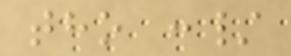tho :/
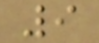9
